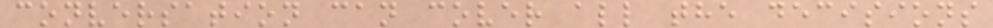conversation can cover all the decisions
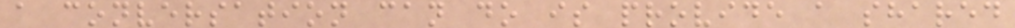a conversation can do is provide a shared
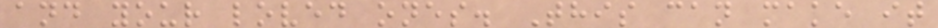and your loved ones. This can make it
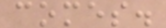comes.
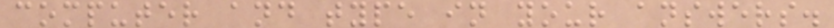computer and type in your answers.
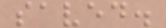saved.
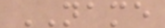NAME
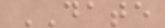DATE
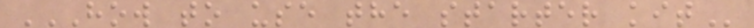HOW TO USE THE STARTER KIT
